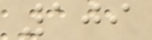109
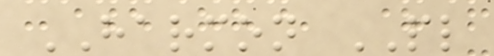HARMON PL
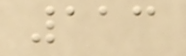113
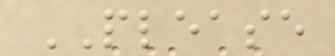PLEASE
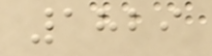1829
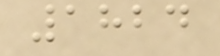1824
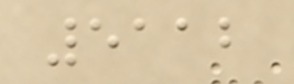5112
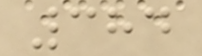384
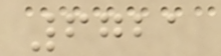6721
